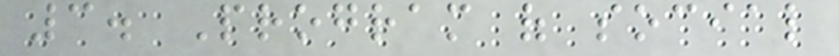3. Program of social
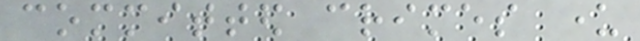committed crimes under
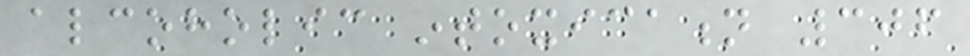alcoholic intoxication 306
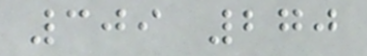309 270
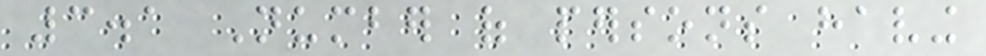3.1 Number of persons having
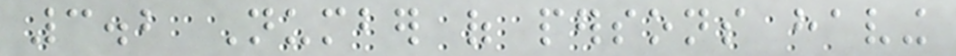3.2 Number of persons having
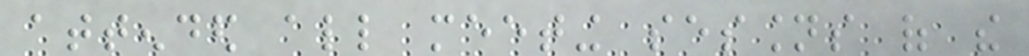attended all meeting sessions of the
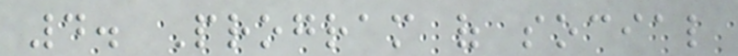4. Program of social
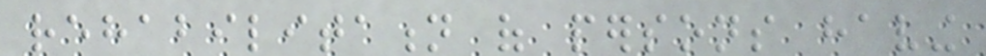rehabilitation of persons having
